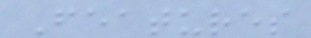Features
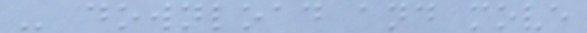- download and move
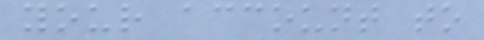your account to
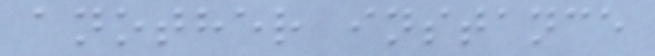another instance
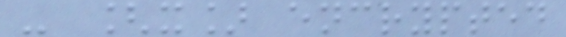- [x] encrypted
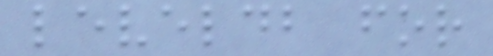leveldb for
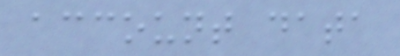account data
